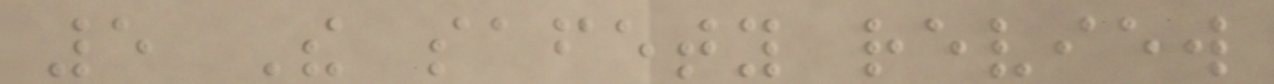5 The safety review
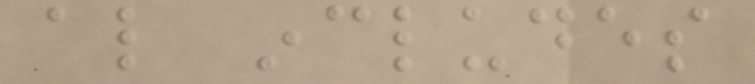also includes
